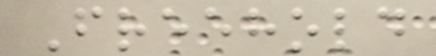Freehold
